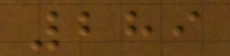289
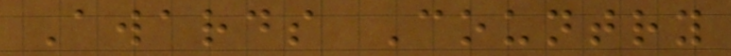Awards Country
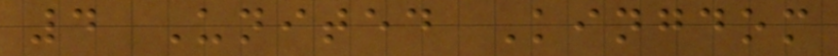4 United Kingdom
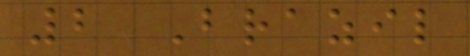2 Brazil
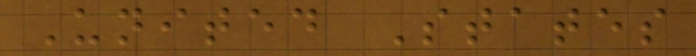United States
